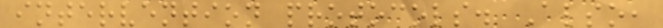intervention protocols. Also,
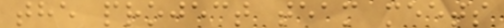the project team meets
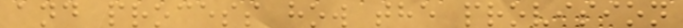and process how the provision
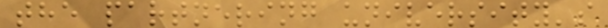the partnering university's
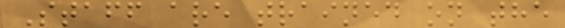Staff are trained on the
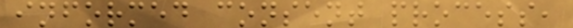informed consent process,
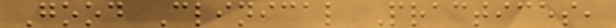Good Clinical Practices,
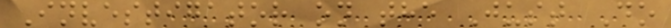Investigator on the Just Do
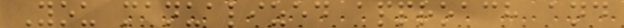You manualized approach and
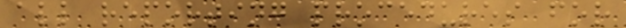all reporting procedures for
